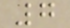7
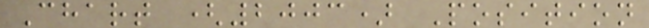Chart (2003) Position
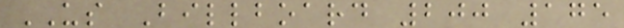US Billboard 200 175
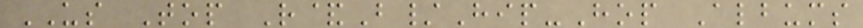US Top R&B/Hip-Hop Albums
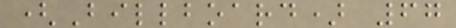(Billboard) 67
